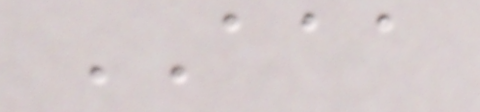AAA
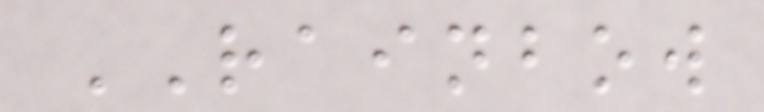RAINBOW
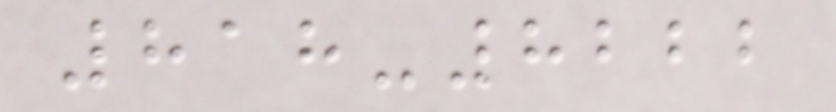818-8222
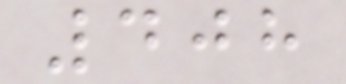408
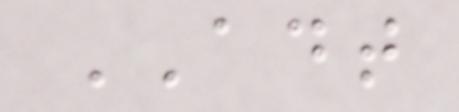ADT
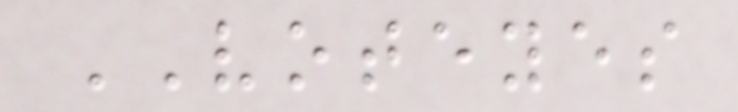VOTEYES
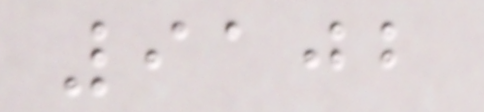9102
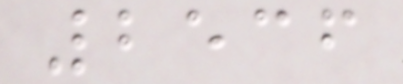2536
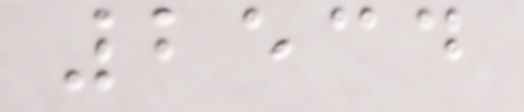2534
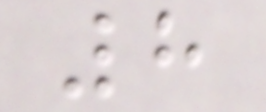8
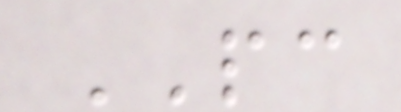PC
